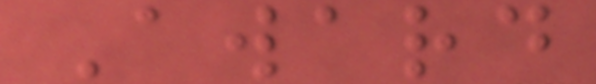Award
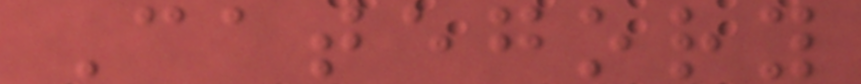Category
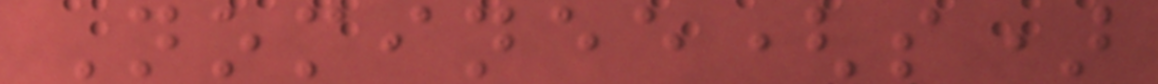Nominee(s)
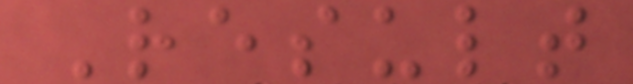Result
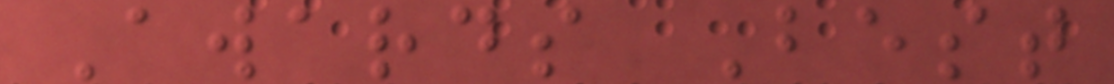Awards Best
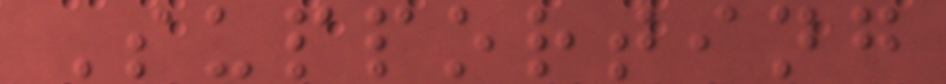Supporting
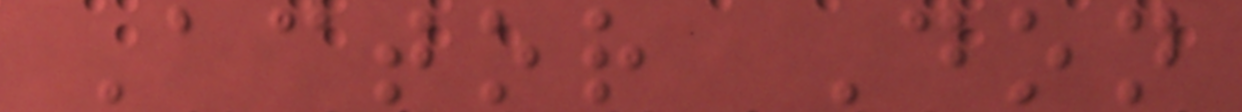Actor Don
